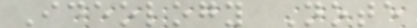Ideology Note
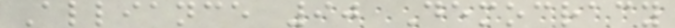Alliance 90 Democracy
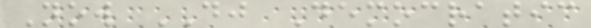Now DJ Democratic
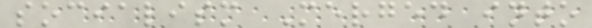socialism Merged into
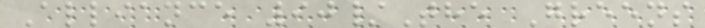Alliance 90/The Greens
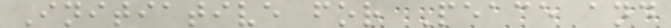Initiative for Peace and
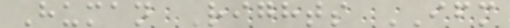Human Rights IFM
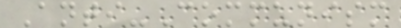Anti-Communism
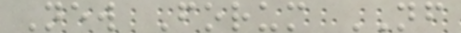New Forum NF
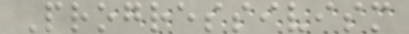Progressivism
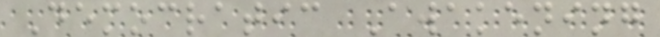Democratic Awakening
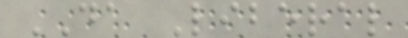DA Liberal
